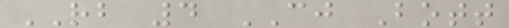RB 4 CJ Bott
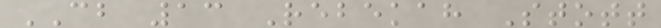CB 13 Rebekah Stott
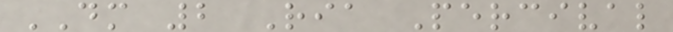DM 2 Ria Percival
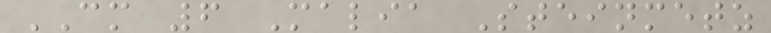CM 6 Malia Steinmetz
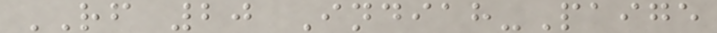RF 20 Indiah-Paige
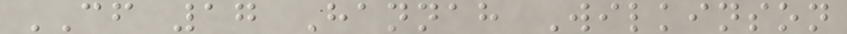CF 17 Hannah Wilkinson
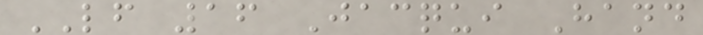LF 16 Jacqui Hand
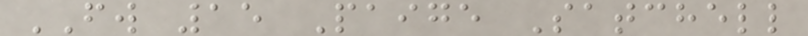FW 15 Paige Satchell
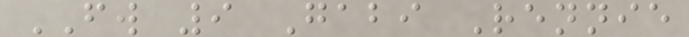FW 9 Gabi Rennie
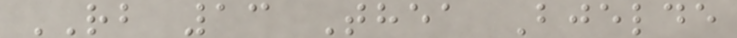RB 13 Thea Bjelde
